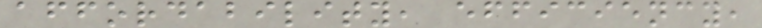affordability, efficiency,
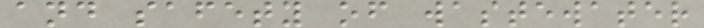and safety of wastewater
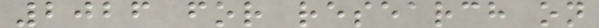2026 for research on
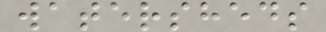watersheds
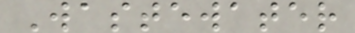Wastewater
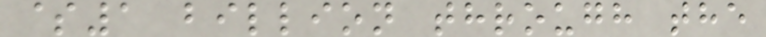$1 billion through the
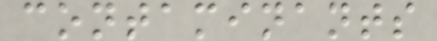contaminants
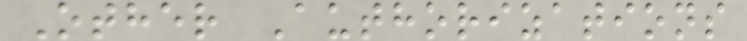Other Authorizations
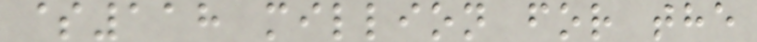$118 million for the
